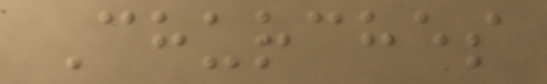Churches
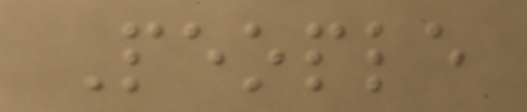People
